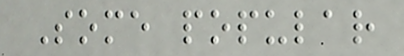Some popular
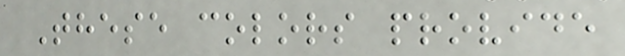These colors provide
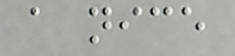a nice
